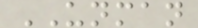UNMAN
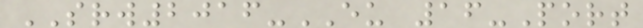SRW2016-EU 16-Port
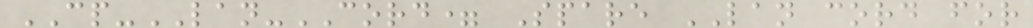CP-LAN-CORD= Spare LAN cord for
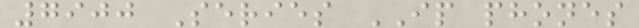7900 Series IP phones
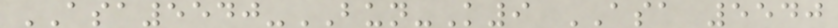ASA5540-BUN-K9 ASA 5540
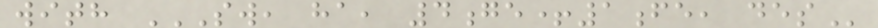with SW, HA, 4GE+1FE, DES
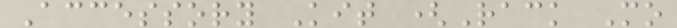Accessory Kit (Rack Mo
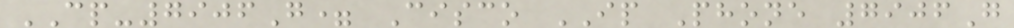CP-7906G= Cisco IP Phone 7906G
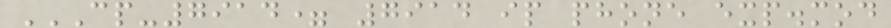CP-7914= 7914 IP PHONE EXP.MOD
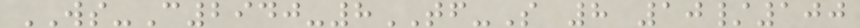WS-C2940-8TF-S 8 10/100
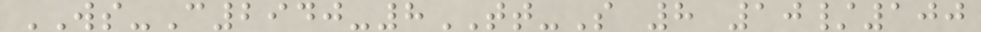WS-C2940-8TT-S 8 10/100
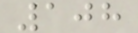108
